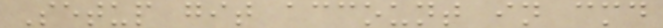Setup git account in cmd
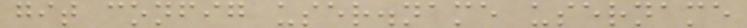git config user.name username
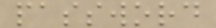password
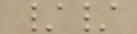//
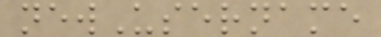newUsername
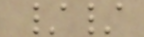//
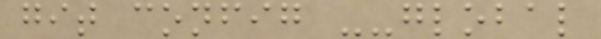git config --global
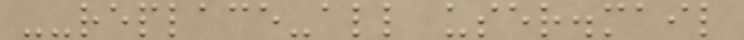--replace-all user.mail
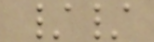//
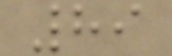89
